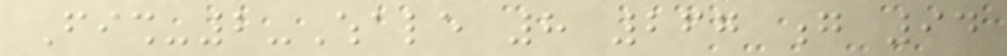Fish-2-Whale 8 267 g 94
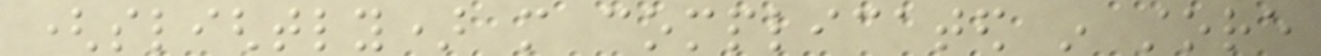(slightly) more complicated in store
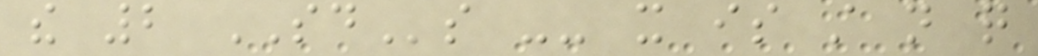the 2 SDs -- it is still not quite
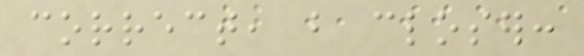correct, but closer:
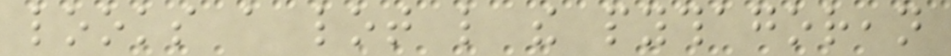looks a lot like the pythagorean
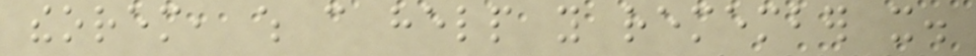theorem, which can help you remember it.
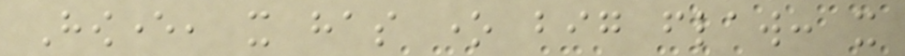However, it has one big flaw: it
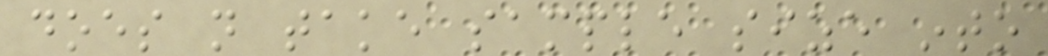does not take sample size into
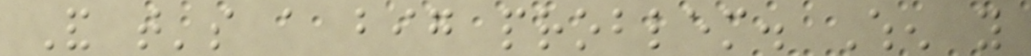And that's a big problem. When you
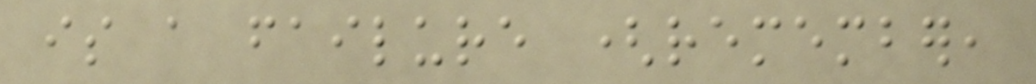is a failure (remember,
